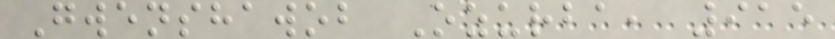Gwenshawob Ozurba, 915
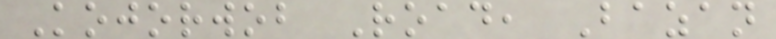Kojorwob Road, Bazan
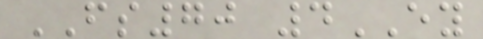FS70 4EY
